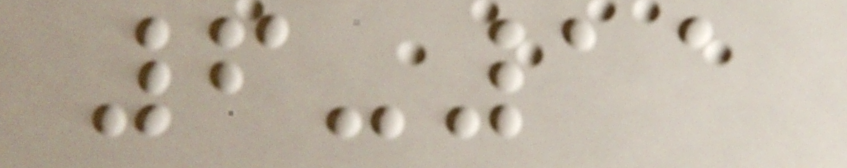6-11
